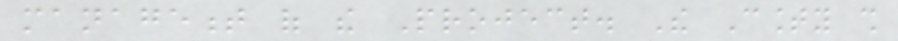management of the Project. The County shall
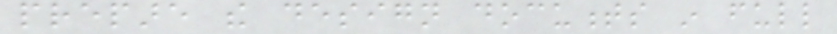prepare the design documents in full
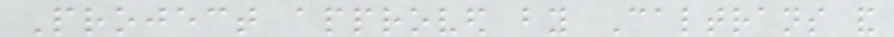Project approved by Caltrans and
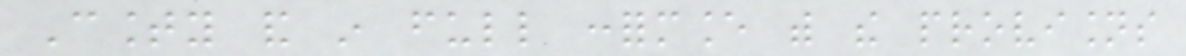County and in full conformance with the provisions
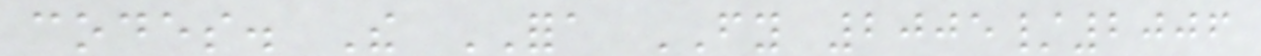codes. The FORA FY 2005/2006
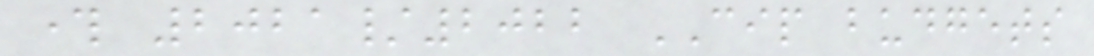through 2021/2022 CIP budgets
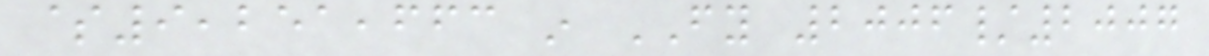$9,251,663 in FY 2006/2007
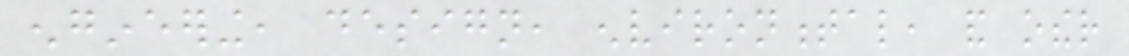engineering, design, environmental, and other
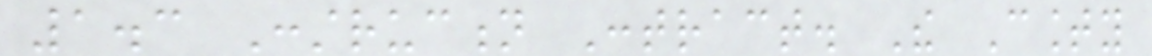1.3 Construction Contract. The County
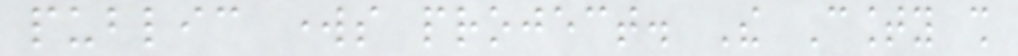public works project. The County shall
